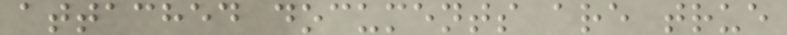attached documents are true
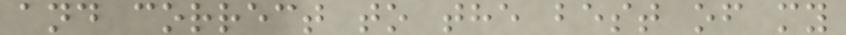and correct to the best of my
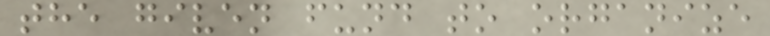the given fund to organize
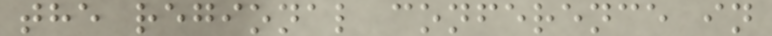the regional conference in
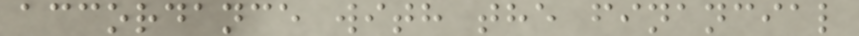accordance with the financial
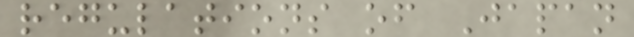regulations of Japan
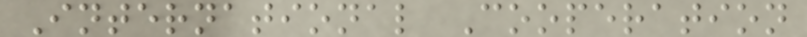International Cooperation
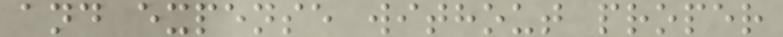and expense without proper
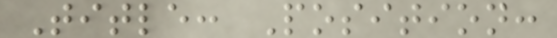Title: Position:
